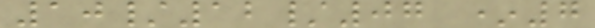10/12/07 *7
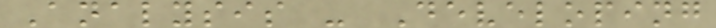Analysis - Developing
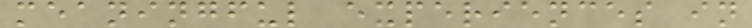meaningful experiences in
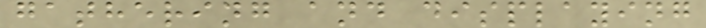gathering and displaying
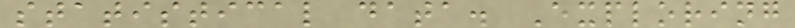statistical data. Exploring
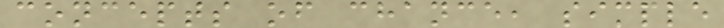concepts of chance, simple
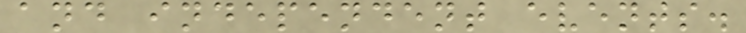and independent events.
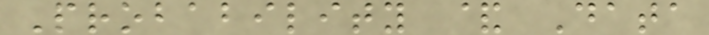Probability & Data
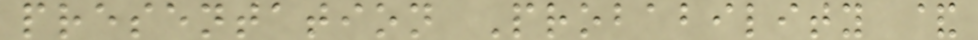presentation Probability &
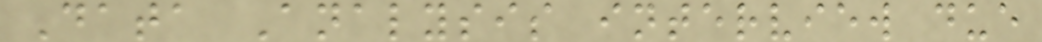Data Analysis interview due
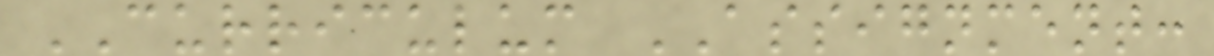CURRICULUM ASSIGNMENT:
